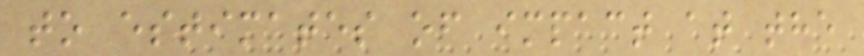to estimates of impact at the
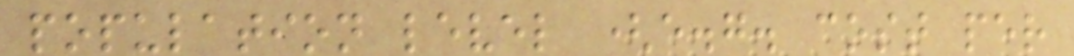population level (e.g. cost per
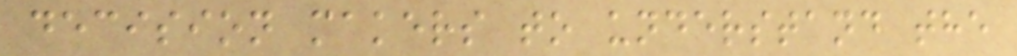decision makers to understand the
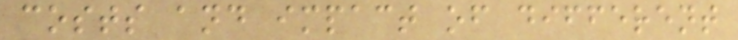costs and impact of different
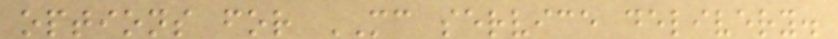options for MC service delivery.
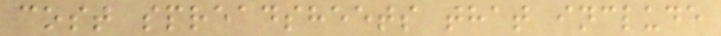cost spreadsheets that include
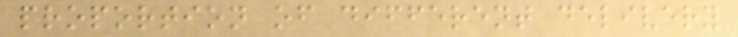proportion of different delivery
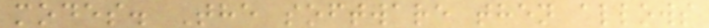modes. The software then allows
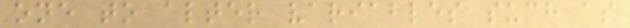one to alter variables such as
